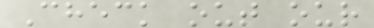Check out our
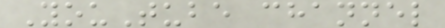YouTube channel
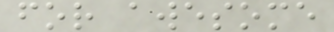for awesome
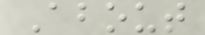About
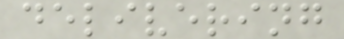delivering
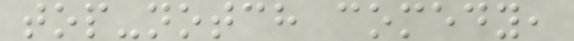top-notch comedy,
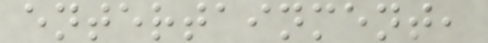entertainment,
